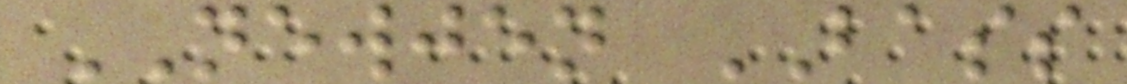NEWJEN BASS
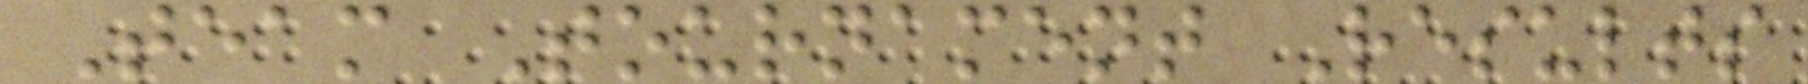Team Tournament Results
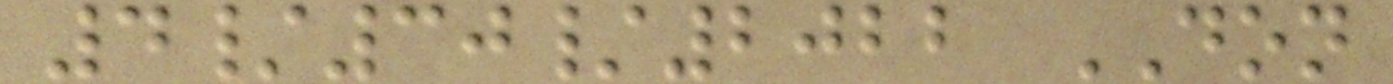4/30/2022 DON
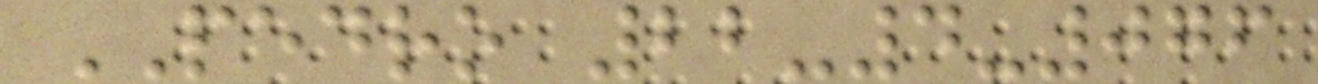PEDRO 22-4-076
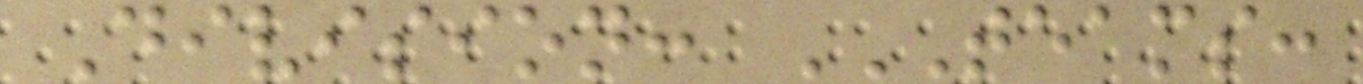Division: TEAMS:
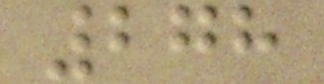278
